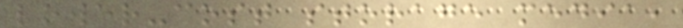lower-cost storage media,
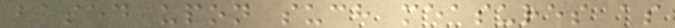based upon such measures as
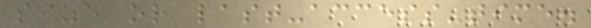size or last-access-time.
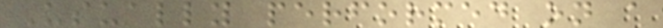Usually performed on a
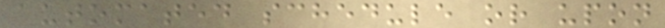automated schedule or upon
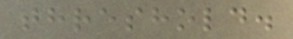threshold.
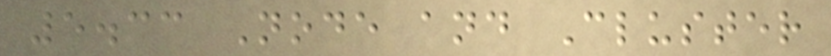5.33 Node and Cluster
